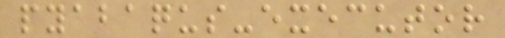pyabaqus-executor
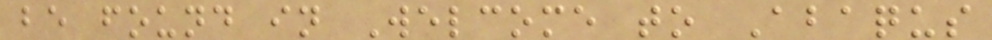be found in Welcome to Abaqus
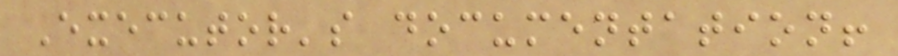Executor's documentation!
